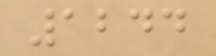1244
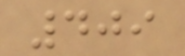409
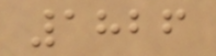1826
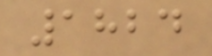1824
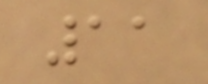11
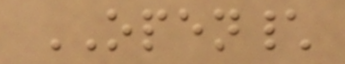OPEN\
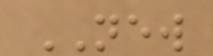NEW
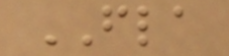FLA
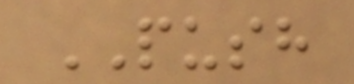PUSH
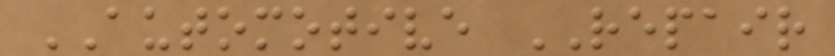AUTOMOTIVE REPAIR
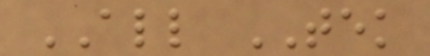ALL TEK
